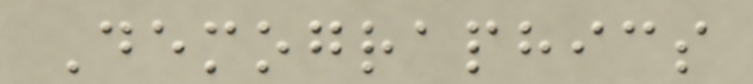Demographics
